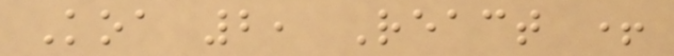Koa 2, React +
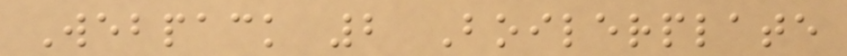Webpack 2 Boilerplate
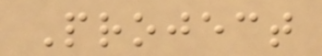Project
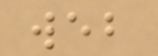web
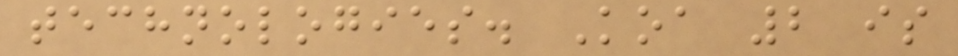technologies. Koa 2 is
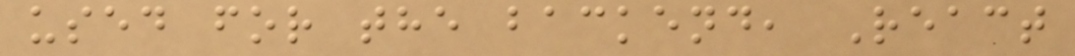used for the backend, React
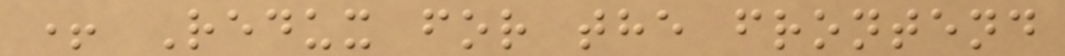+ Redux for the frontend
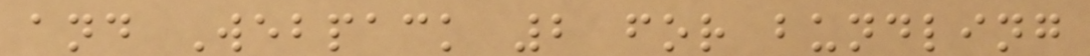and Webpack 2 for bundling
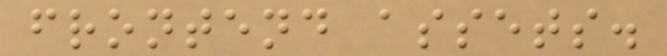frontend assets.
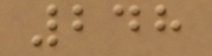248
